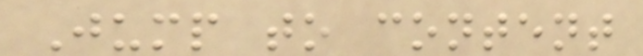Jump to content
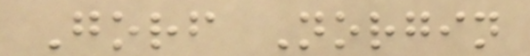Gorf Norgin
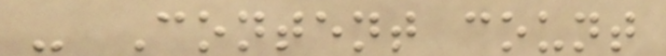- Content count
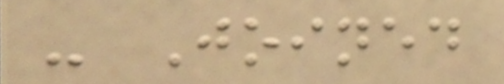- Joined
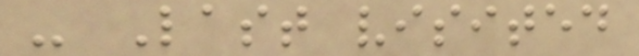- Last visited
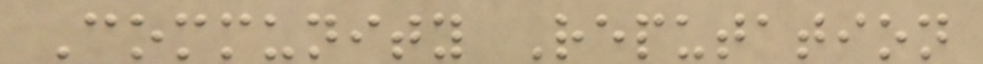Community Reputation
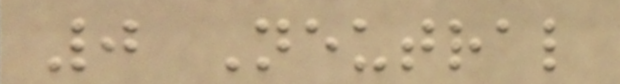0 Neutral
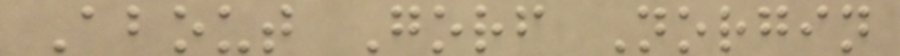About Gorf Norgin
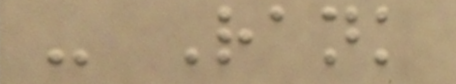- Rank
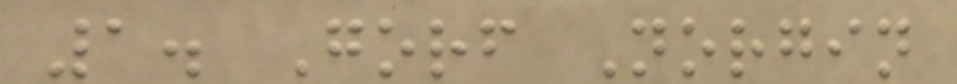1. Gorf Norgin
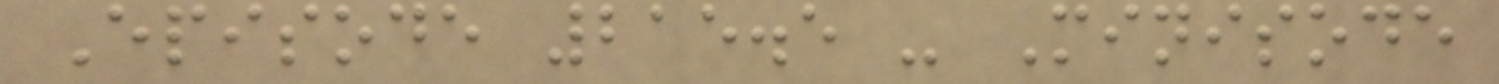Episode 215.5 - Minisode
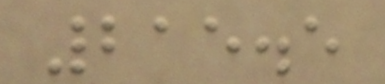215.5
